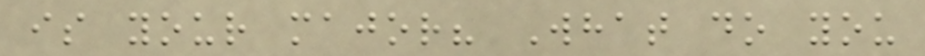is your major? What do you
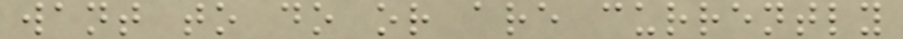want to do or are currently
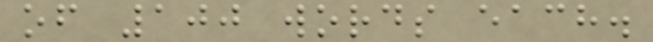of 100 words each.
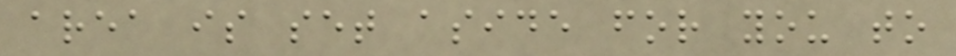area is set aside for you to
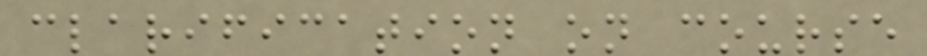clarification on course
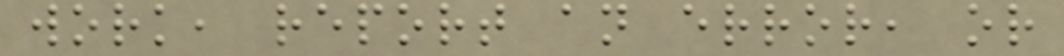work, report an error, or
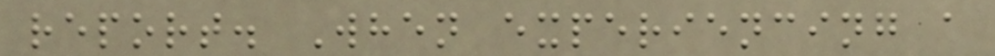report. When experiencing a
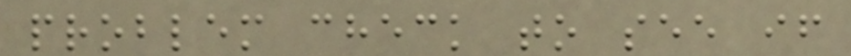problem check to see if
